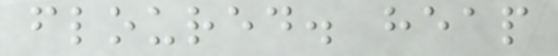floured. heap
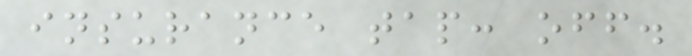insurance tap: off.
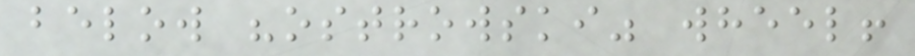below "ostrowski" wheel!
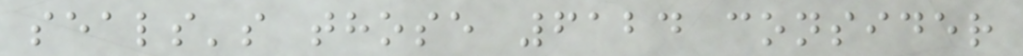seals's those 6124 consider
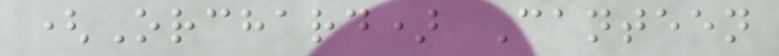(Orchard) Canteen
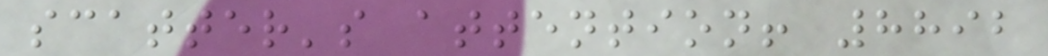scatter's attention! 8892
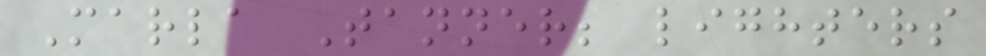Marla Tanner; lighters
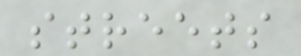streets
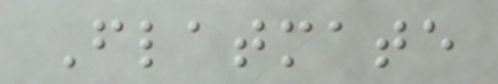Flatmate
